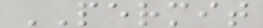PERMIT
